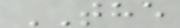THE
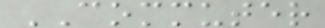COMMUTER
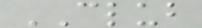CLUB
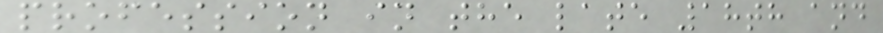profession in the late 18th and
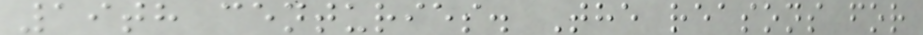19th centuries. The reasons for
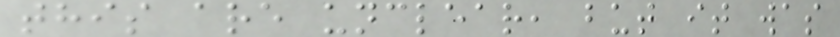this are unclear, but it was
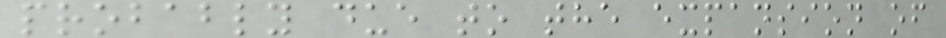probably due to the expansion of
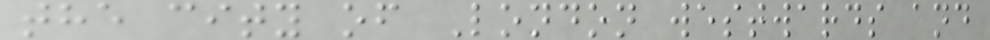the city of London westwards and
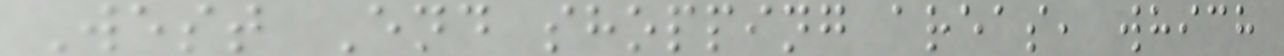West End shopping areas, which
